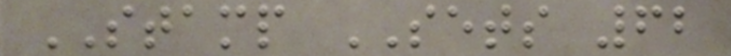STAMP SETS 62
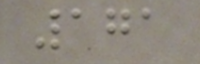171
